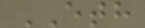ETH
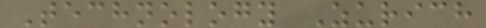Technology Zurich
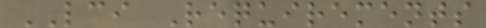LCI Requirements
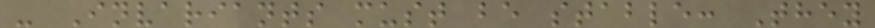- Invariants must be stable: They
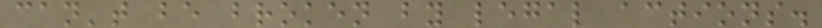can't be broken by legal actions.
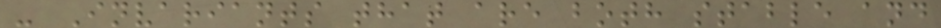- Invariants that are both stable and
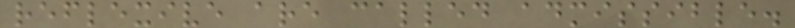reflexive are called admissible.
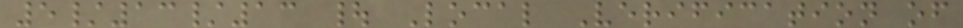5/13/13 | Local Verification of
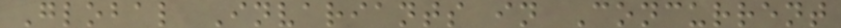Global Invariants in Concurrent
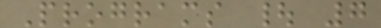Programs | 7
